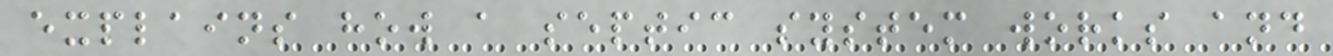explains how a septic system works and
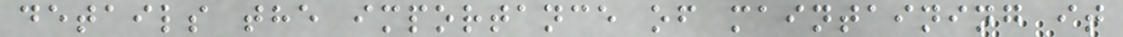details the importance of maintaining it
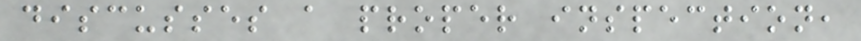discusses a proper inspection,
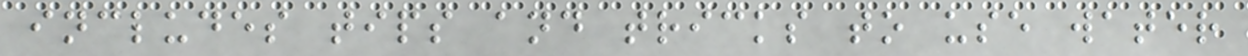includes tips and tricks to use water
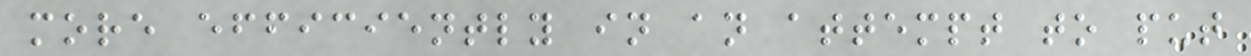more efficiently in an attempt to put
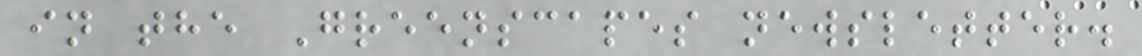in the Greenscapes newsletter.
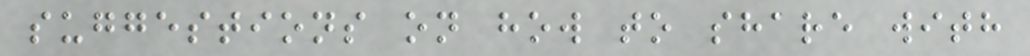suggestions on how to share with
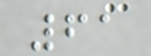61
